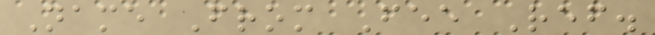Name From Fee Ref.
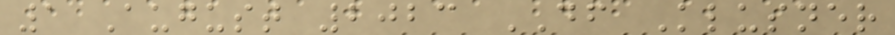1 August 2023 DF Klusner
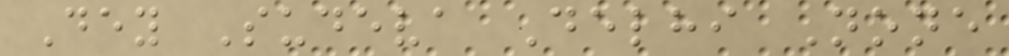Dey Sudeva Delhi None
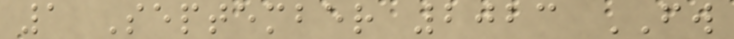1 September 2023 FW
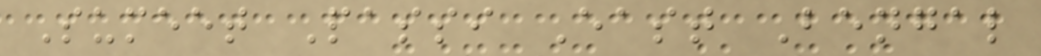Sumeet Passi East Bengal
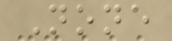None
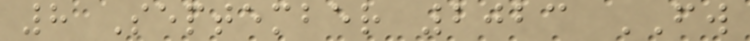8 September 2023 FW
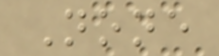None
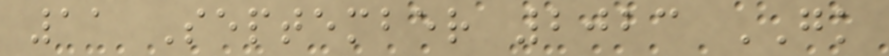11 September 2023 GK
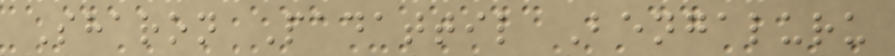Sharon Padattil Bengaluru
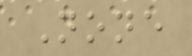None
